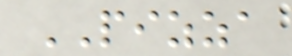PIZZA
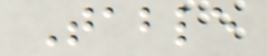Table
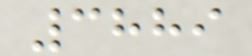3889
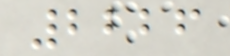2226
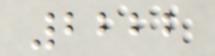2222
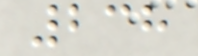238
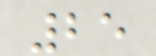25
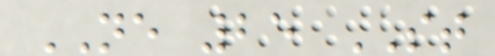NE 25 ST
